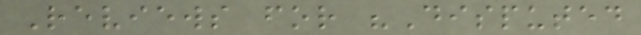Reviews for "Disputed
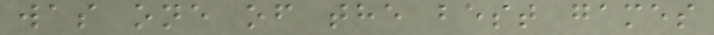was one of the best games
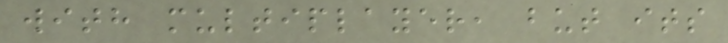with multiplayer, but its
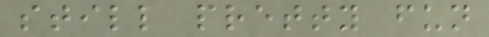still pretty fun
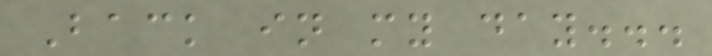Back in my day...
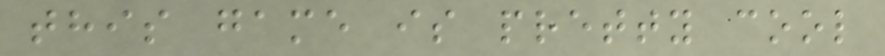this game is pretty cool
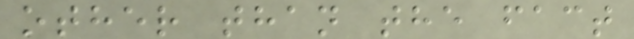other than the fact
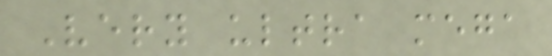Very ultra mega
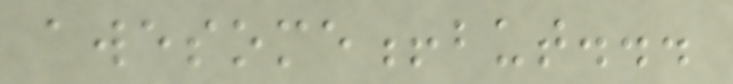awesome!but...
